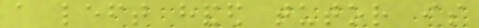a left handed tutor is
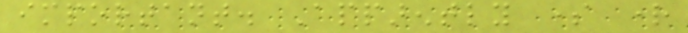important. Apparently some right
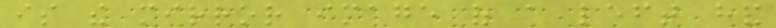is the mirror image of a left hand
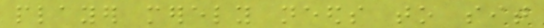player merely needs to sit
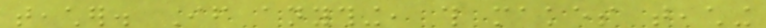teacher. If anything, this makes teaching
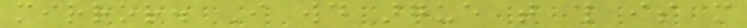mirror. I would argue that this is more
